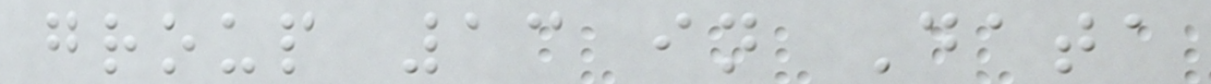group 13 in Data
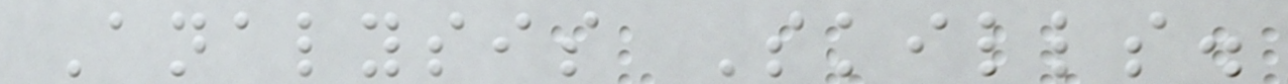Analysis Skills.
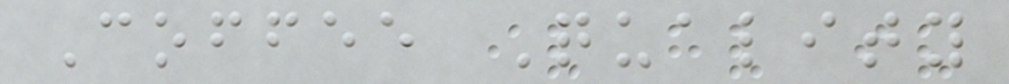Coffee Quality
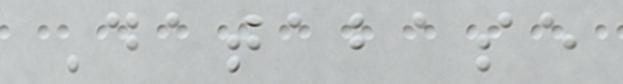Database
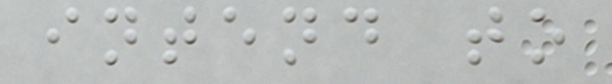intend to
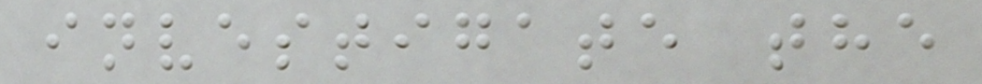investigate the
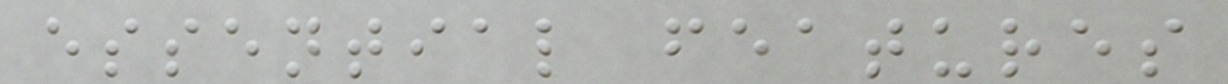essential features
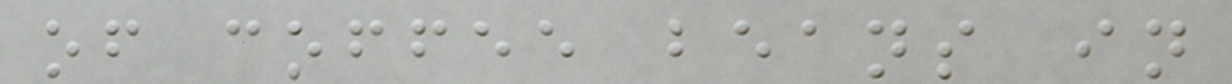of coffee beans in
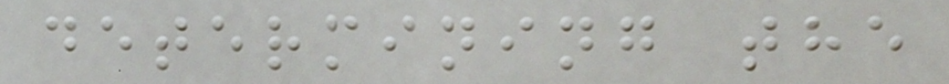determining the
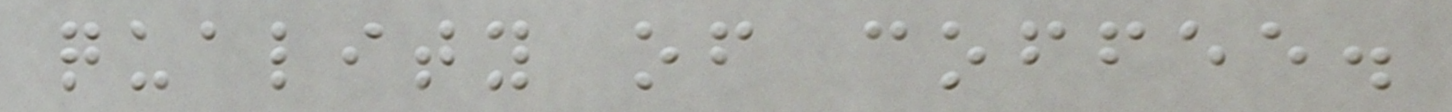quality of coffee.
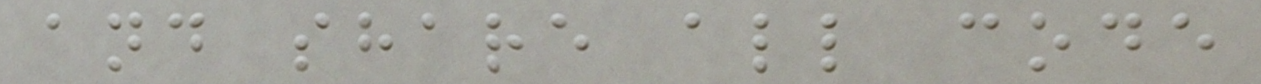and share all code
